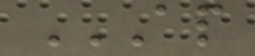AP
